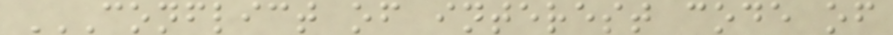CONFLICT OF INTEREST CODE OF
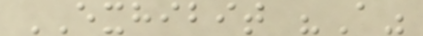EXHIBIT "A"
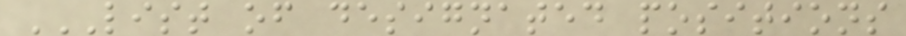LIST OF DESIGNATED POSITIONS
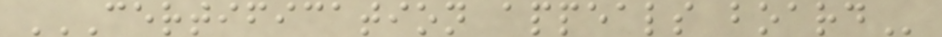CERTIFICATION APPEALS BOARD
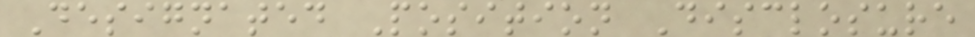Designated Position Disclosure
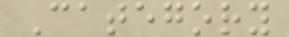Category
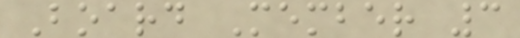Board Member 3
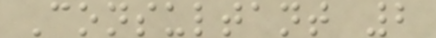Consultant 2
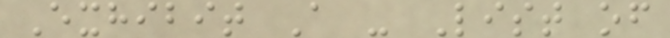Exhibit A - List of
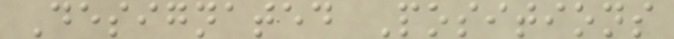Designated Positions
